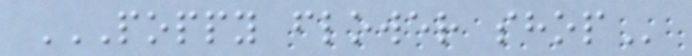POPPY FLOWER SHOP
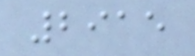2915
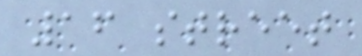16 street
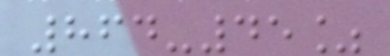864-45%
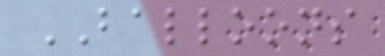BALLOONS
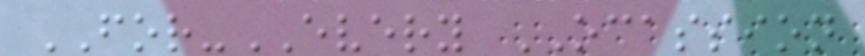FOR-EVERY OCASSION
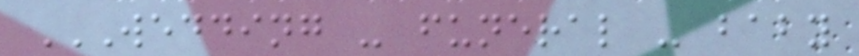WEDDING - FUNERAL - BABY
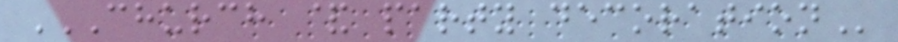CHURCH & PARTY DECORATION
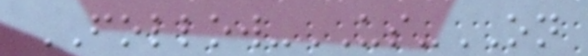FOLLOW-US-ON
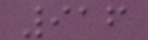916
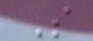S
